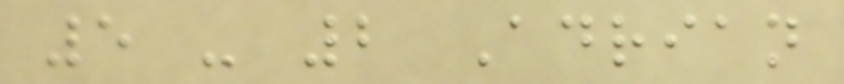5 - 2 Adrian
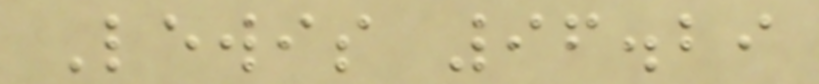Lewis 96.29
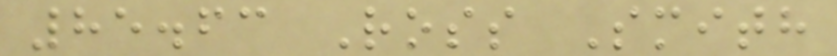85.63 Ross Smith
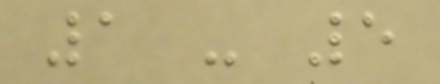1 - 5
